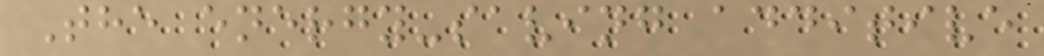The energy-saving additive
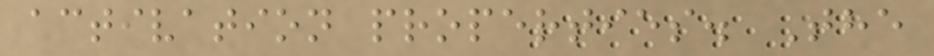activation properties. The
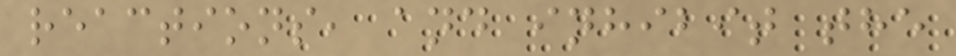reactions, and inhibit the
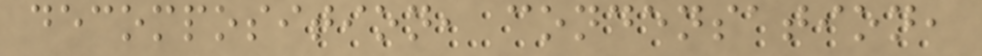decomposition, condensation,
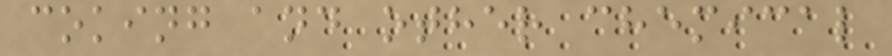coking and other chemical
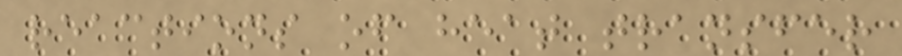reactions of heat transfer
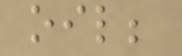oil;
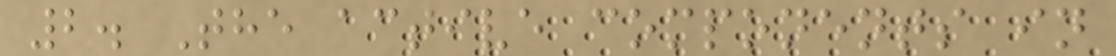2. The active components in
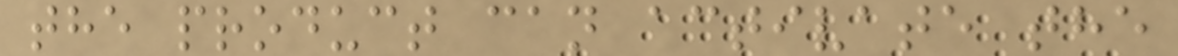the product can activate the
